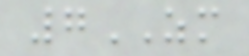7ZM
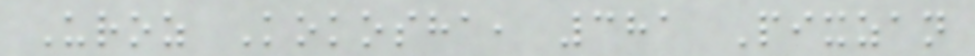Uroz Kokosha, 381 Pixzan
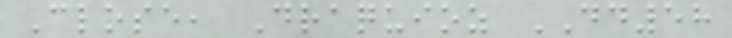Close, Draquioz DD58
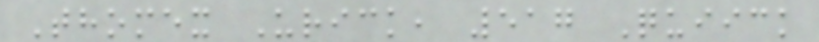Thomex Urick, 517 Quiick
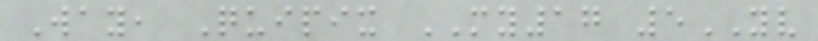Way, Quipix MY17 5YV
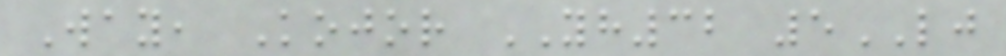Way, Kojor YH32 5LJ
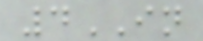4IN
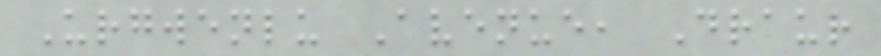Urgwenlu Avenue, Draur
